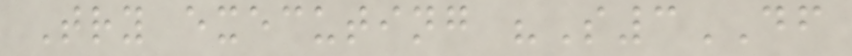Try executing "S3DF
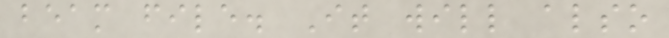beam file. It will also
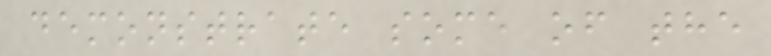demonstrate some of the
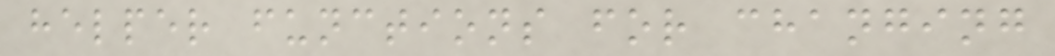helper functions for changing
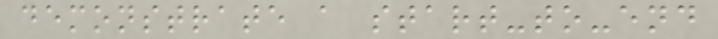demonstrate a start-to-end
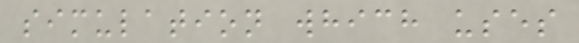simulation which uses
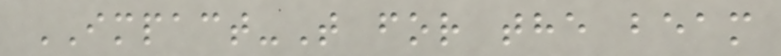IMPACT-T for the beam
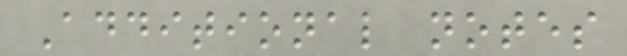Additional notes
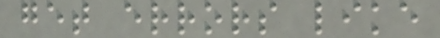get errors like
